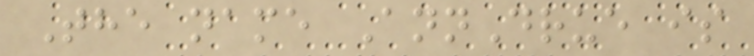The name AnnDrue is
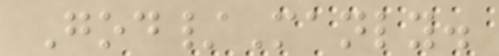God/Manly.
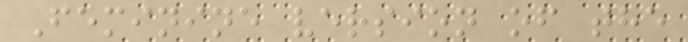Feminine version of the
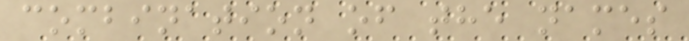combination of the names
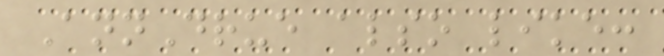AnnDrue also like:
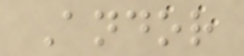Andor
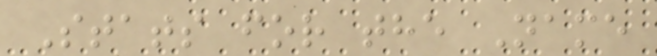Stats for the Name
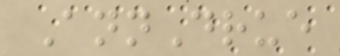AnnDrue
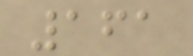161
